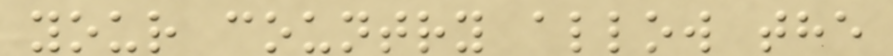your country allow the
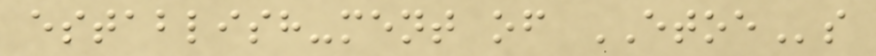establish-ment of ETOEs
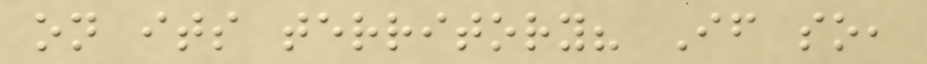on its territory? If so,
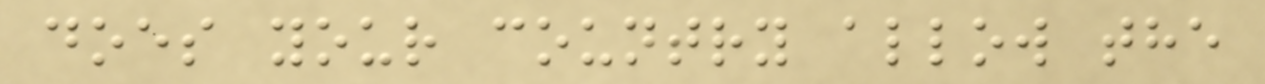does your country allow the
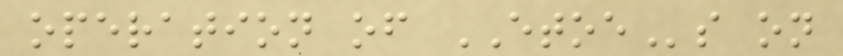operation of ETOEs on
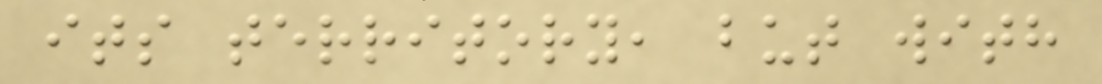its territory, but with
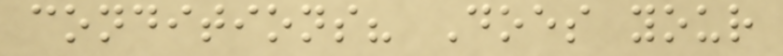conditions? Does your
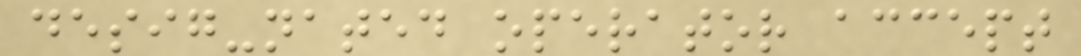desig-nated operator accept
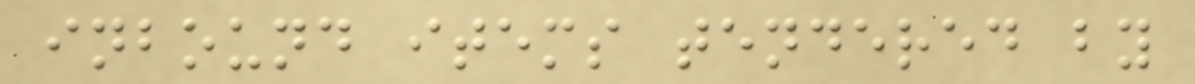inbound items tendered by
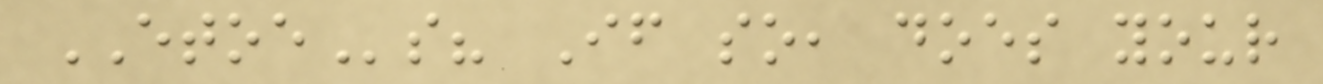ETOEs? If so, does your
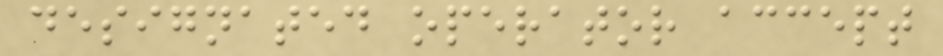designated operator accept
